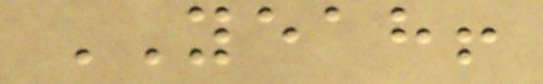YEAH!
